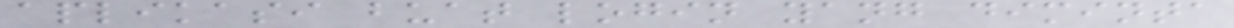aplikasi buat login yang diminta
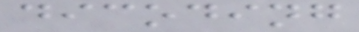dicoding
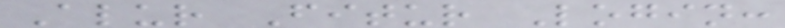Alur Fitur Login:
